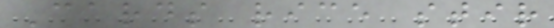Cards rice stir
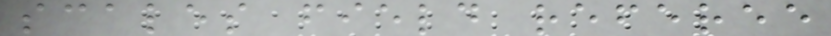scales field referee
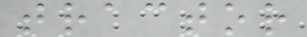tractor
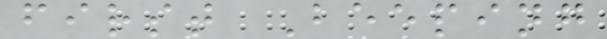first Beeping
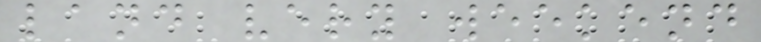land very weekend
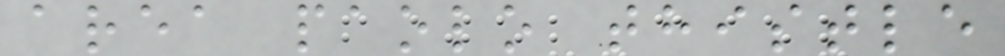area paolo thistle
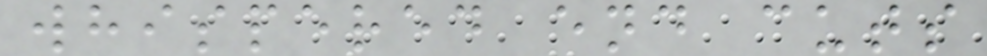whispered end cuts
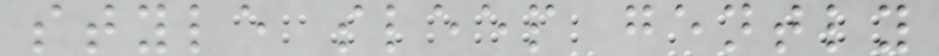style sleep gently
